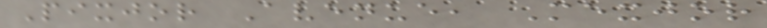Pixjor Avenue, Mexjor
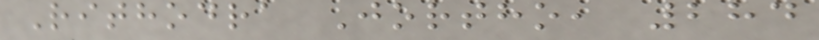Rithodra Jortho, 284
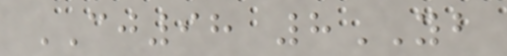CJ98 8YB
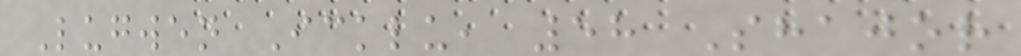Lugwen Icklu, 58 Shajor
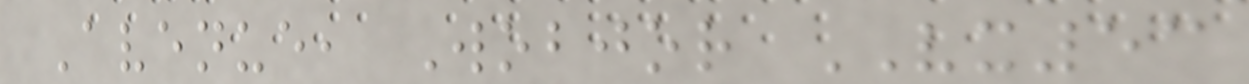Avenue, Wobjor VX53
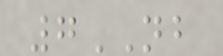7NB
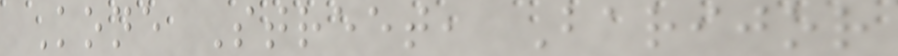Kone Street, Barijor
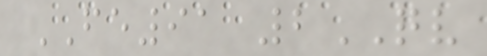FE91 2QV
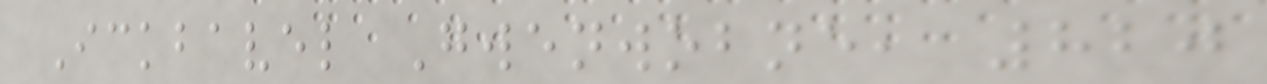Ickbavel Gwenwobne, 820
